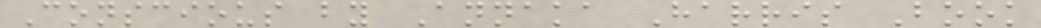Conscious by Annaka Harris Book
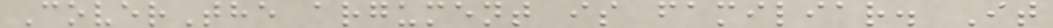CoverThe argument is familiar. It
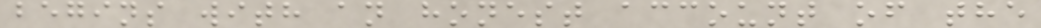begins with an honest account of the
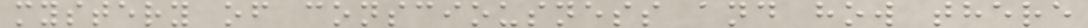mystery of consciousness and how there
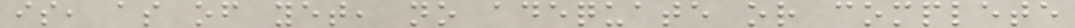is, as of yet, no adequate or complete
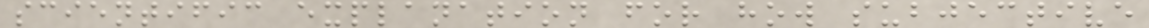scientific explanation for how subjective
